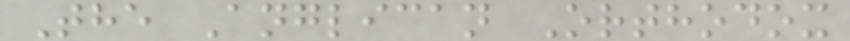The Anglican Orthodox
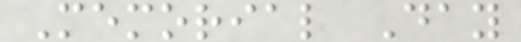Memorial Day
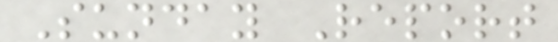Sunday Report
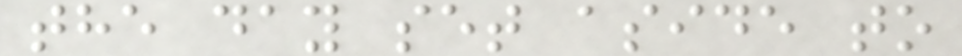the day set aside to
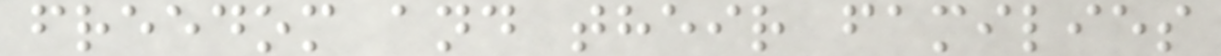freedom and their families
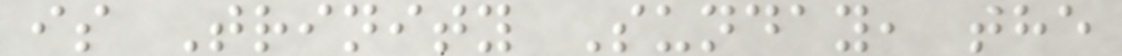is Trinity Sunday, the
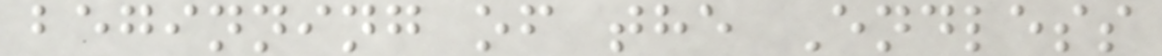beginning of the Endless
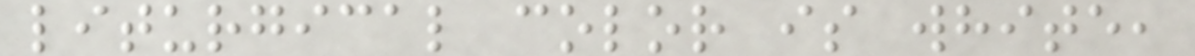liturgical color is white,
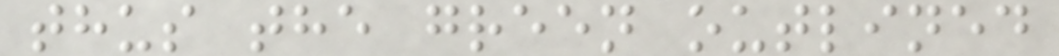thus the green outlined
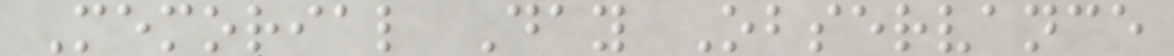Memorial Day Observance
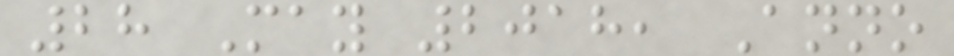28 May 2018, Anno
